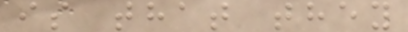is that they
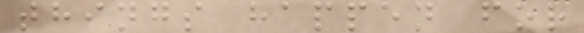things happen for
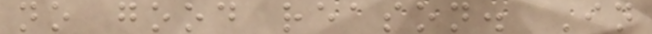no good reason. In
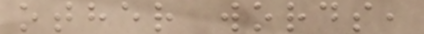other words,
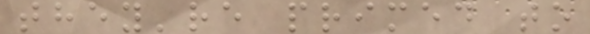they're primed to
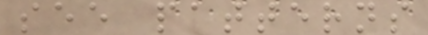see patterns
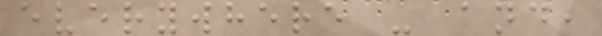everywhere - and,
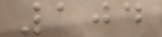104
